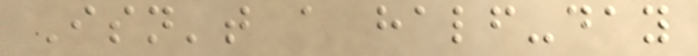Isn't a half-day
